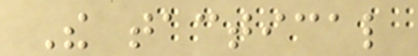The tactical
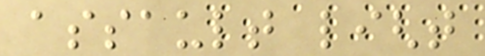assault light
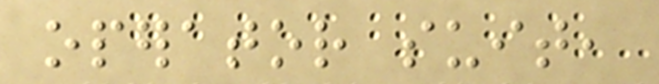operator suit,
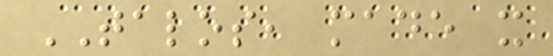TALOS, made it
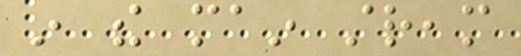in the main stream
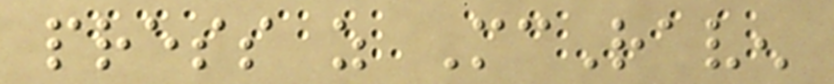press as McRaven
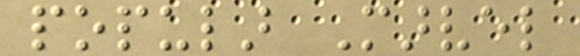popular Marvel
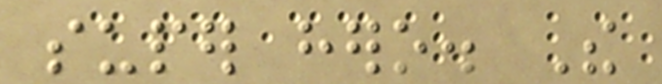super hero. The
